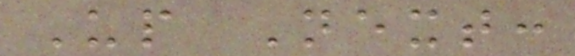Up Next:
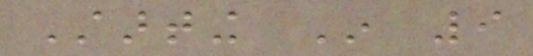Starting In 9
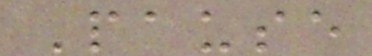Pause
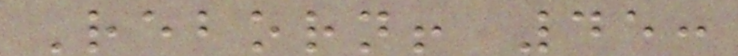Reborn! 45:
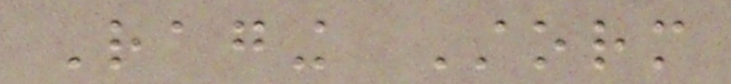Raging Storm
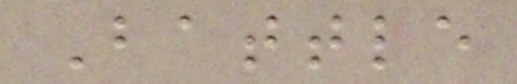Battle
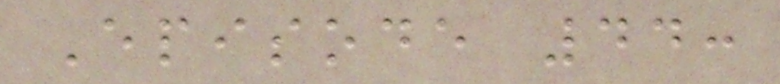Episode 44:
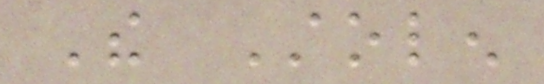The Stolen
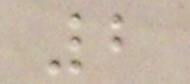2
